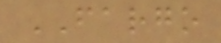FARGO
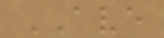AVE
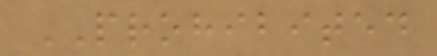PROHIBITED
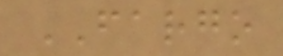FARGO
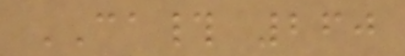CA# 260
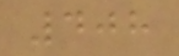408
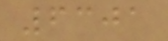6301
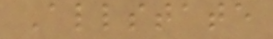Allstate
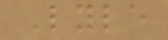Lyle
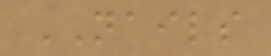NAILS
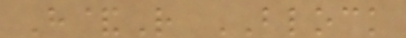H&R BLOCK
